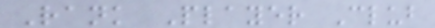Rank Player Club
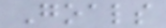Goals
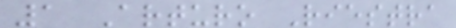1 Arturo Riestra
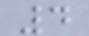4
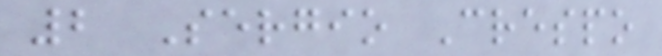2 Sergio Crespo
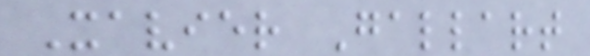Xavier Gallart
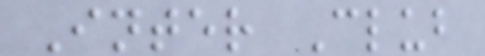Inter Club
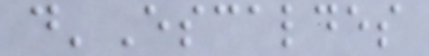d'Escaldes
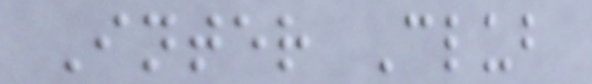Inter Club
